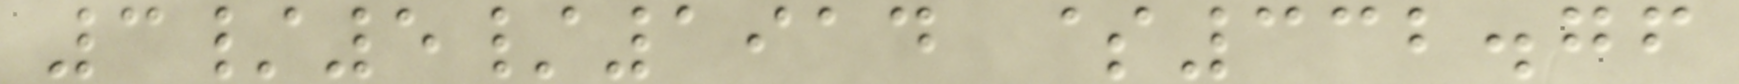3/5/1914 $332.76
